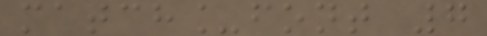match_font 7
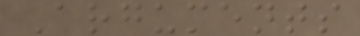Arguments
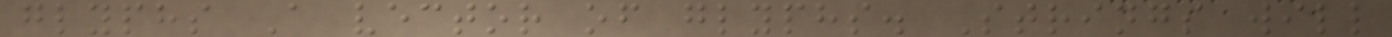glyphs A vector of glyphs. Strings will
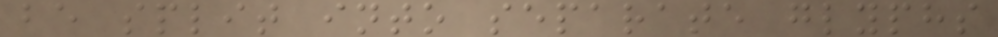be split into separate glyphs
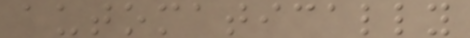automatically
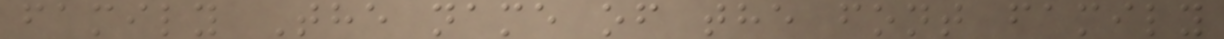family The name of the font family
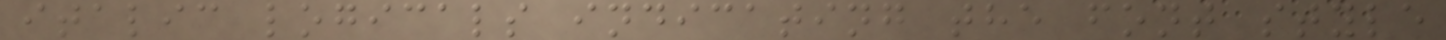italic logicals indicating the font style
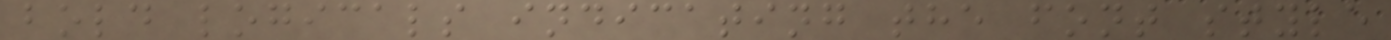bold logicals indicating the font style
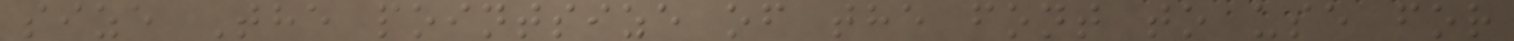size The pointsize of the font to use for
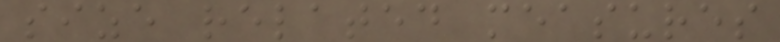size related measures
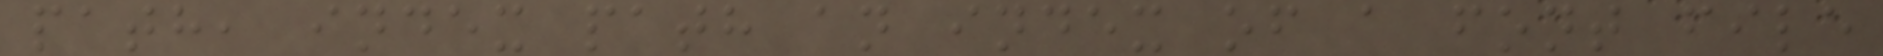path, index path an index of a font file
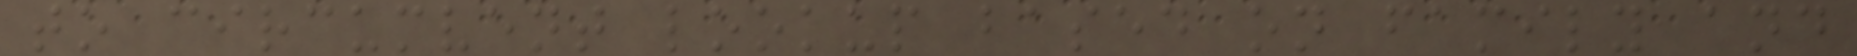to circumvent lookup based on family and
